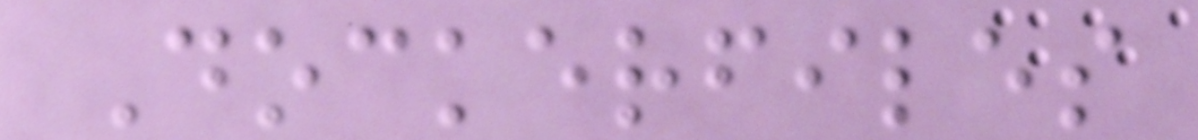Dockerfiles
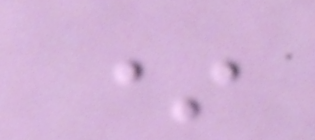*
